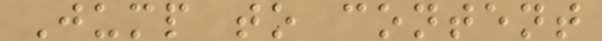Jump to content
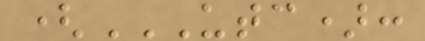(UTC):
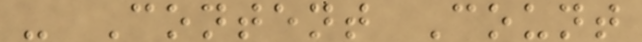- Content Count
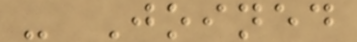- Joined
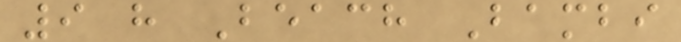9 h Beach Bambi
